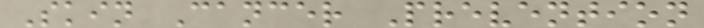Skin Cancer Prevention
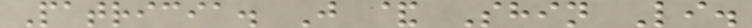Patricia. J & Shin Li.
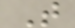T
